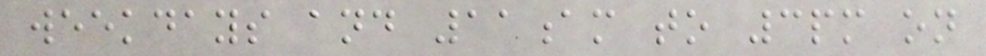weekdays and 11am to 3pm on
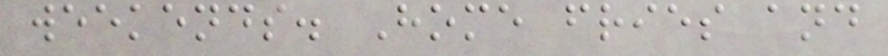weekends. Home fries and
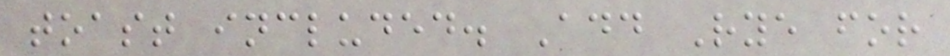toast included. Add Rye for
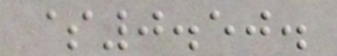$0.50.
